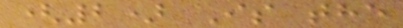(2) Is the
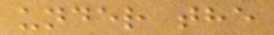under the
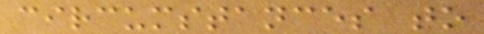circumstances to
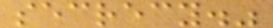secrecy."
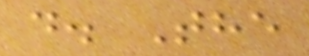d. The
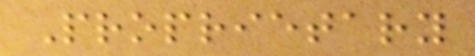Proprietary
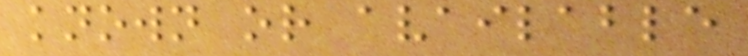known or available
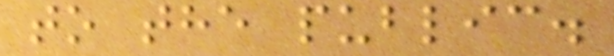to the public.
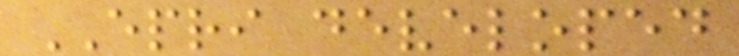EPRI developed
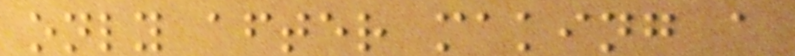only after making a
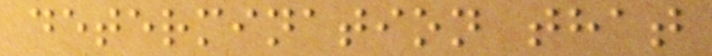determination that
